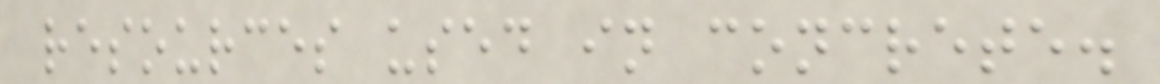resources used in concrete.
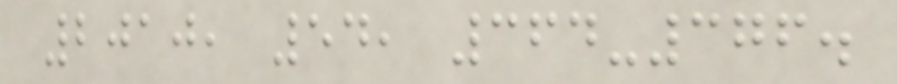2010, 54, 364-376.
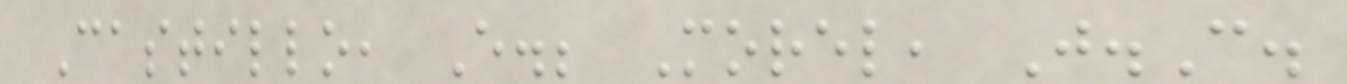Castillo, E.; Morel, J.C.
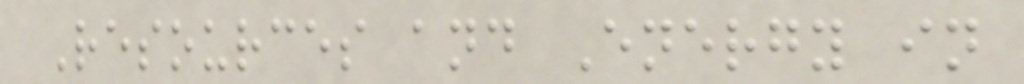Resources and Energy in
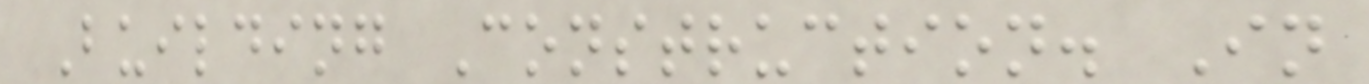Building Construction. In
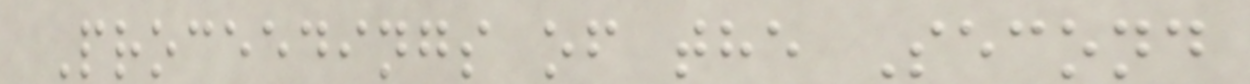Proceedings of the Second
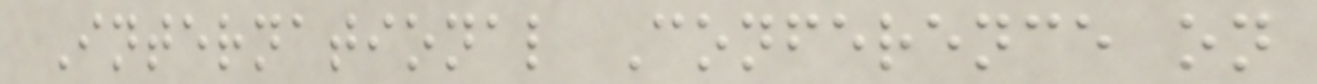International Conference on
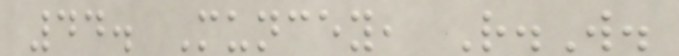44. Muncey, R.W.
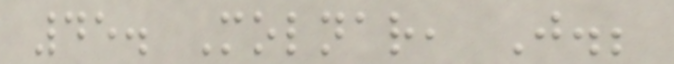45. Molnar, J.;
